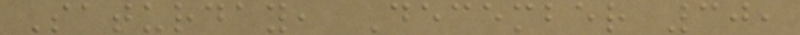Saturday, December 30,
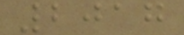2017
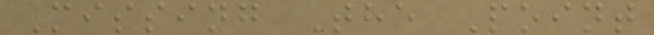Missing The Point
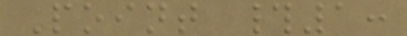Point #1:
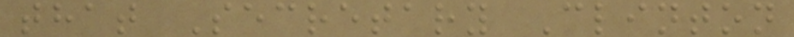that Secretary Clinton
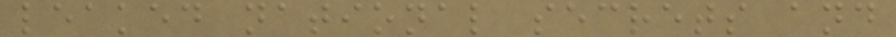leaked national secrets and
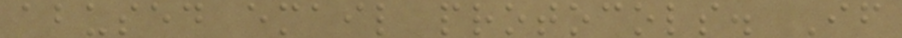abused email protocols. If
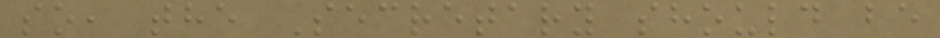so, the Secretary should be
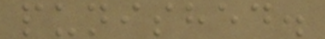punished.
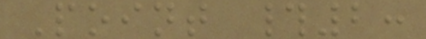Point #2:
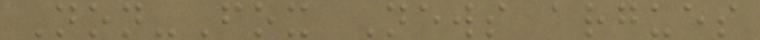Non-Fox News argues
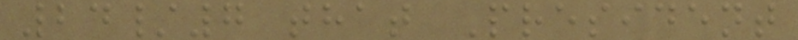24/7 that President
